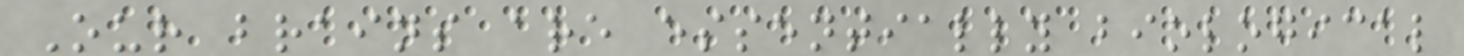Our brains are essentially biological
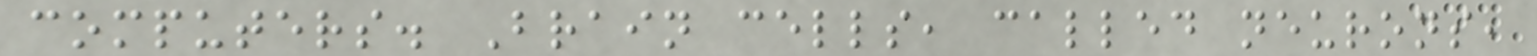computers. Brain cells, called neurons,
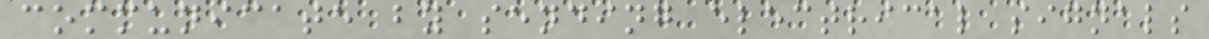communicate by sending electrical signals
